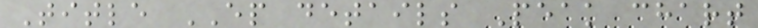Title EP details Peak chart
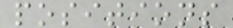positions
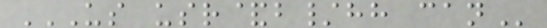US USR&B/HH CAN
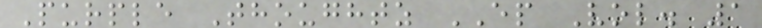Purple Thoughtz EP Vol. 1
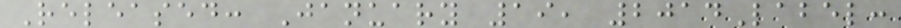Released: January 19, 2014Label:
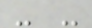- -
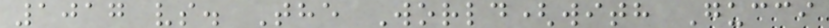1017 vs. The World(with Gucci
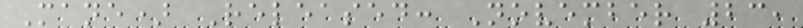Mane) Released: November 23,
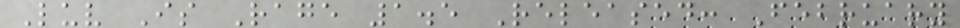Luv Is Rage 1.5 Released: February
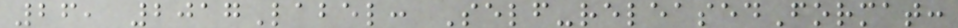26, 2017Label: Self-releasedFormat:
